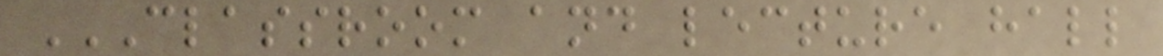CLASSROOM AND LECTURE HALL
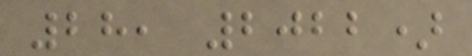28, 2022)
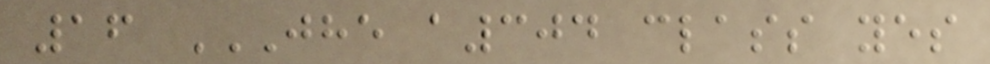16 JHE A304 CLASS YES
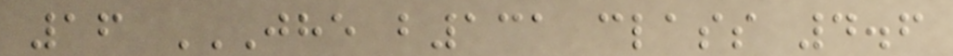16 JHE B131 CLASS 4.6
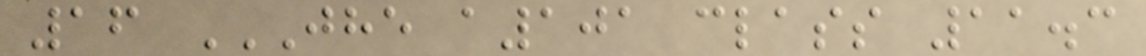16 JHE A101 CLASS 11.3
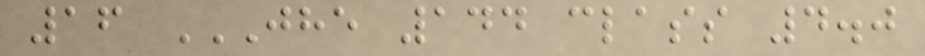16 JHE 144 CLASS 4.0
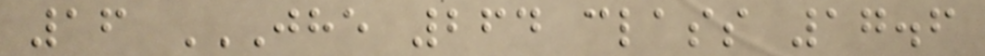16 JHE 264 CLASS 17.6
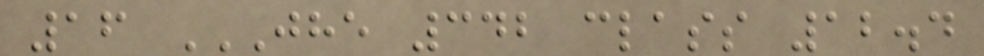16 JHE 342 CLASS 12.4
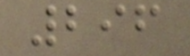296
